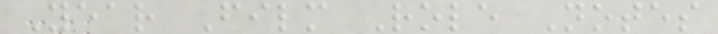Year Film Role Notes
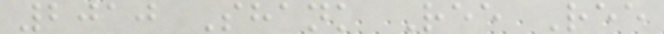2010 Shank Ree Ree
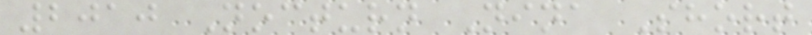2010 Nocturn Nina Short
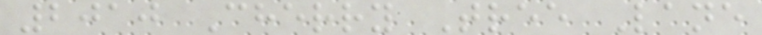2010 Cherry Tree Lane
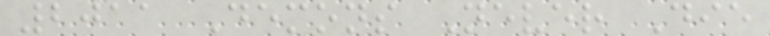2011 Demons Never Die
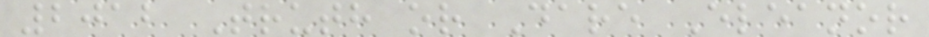2012 Truth or Dare Eleanor
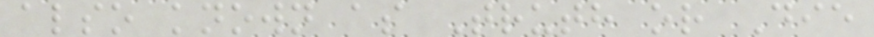also known as Truth or Die
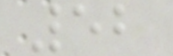52
